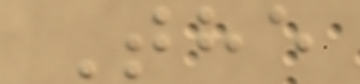The
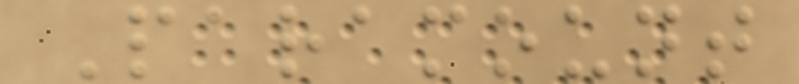Paramount
